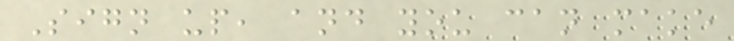Sign up, and you can make
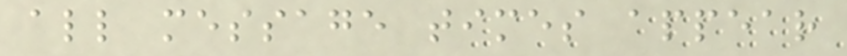all message times appear
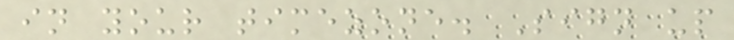in your timezone. Sign up
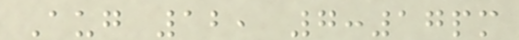Aug 12, 7:17pm
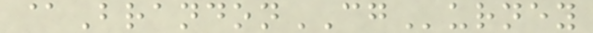@BrandonCGurney
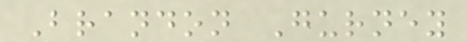Brandon Gurney
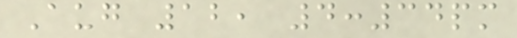Aug 12, 4:34pm
